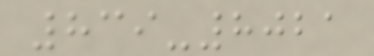839-8021
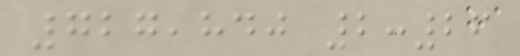727,840 2:26
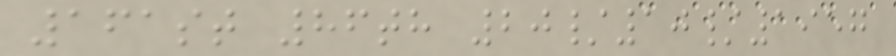161st 86th 20/10/1957
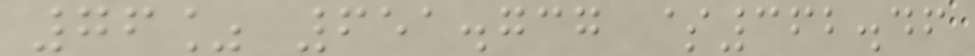76% 651.737 $362.46
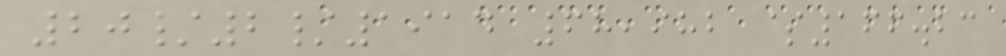20/2/1914 68,982 $166.23
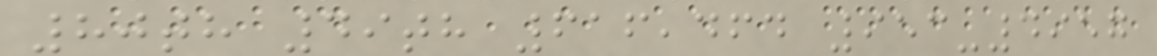80th 49th 616,464 953-4957
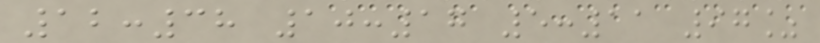12:38 10:17 5:11 97%
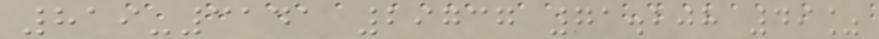819-3141 29737 71.208 49%
